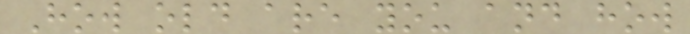How old are you and how
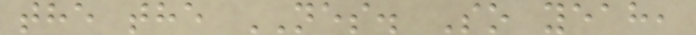the the NES. So yeah,
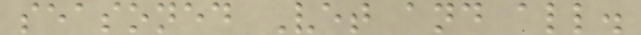seasoned Vet and all.
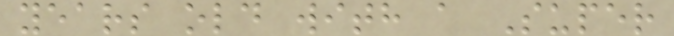years old with a Super
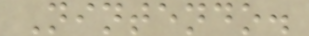Nintendo.
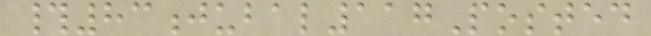#83jubal117Posted
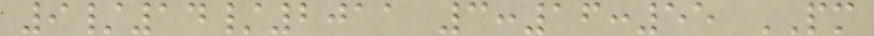9/14/2011 3:16:55 PM
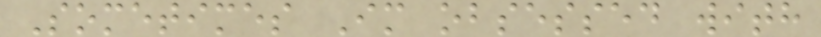Sometimes Im obsessed with
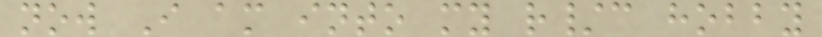now I am into my r/c hobby
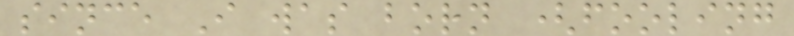since I was born (fooling
